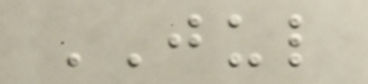JUL
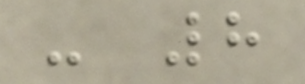- 8
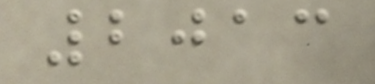2013
